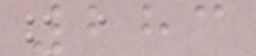283
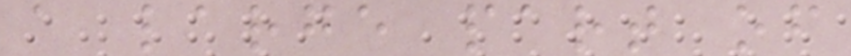a large part of
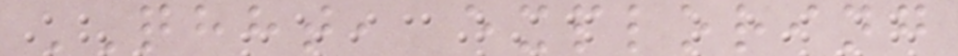QHHT, exploring
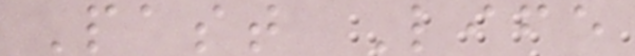Past Life
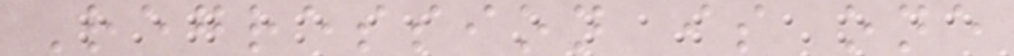Regression is one
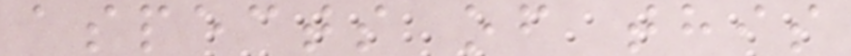aspects of this
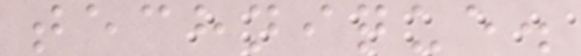technique.
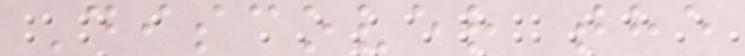Discover the
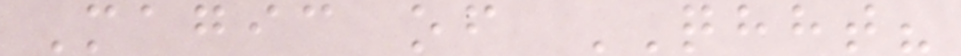Magic of QHHT?
